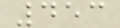453
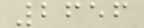2656
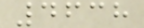4638
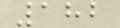182
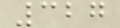327
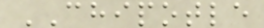CHIPOTLE
